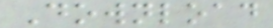Download
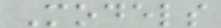Models
